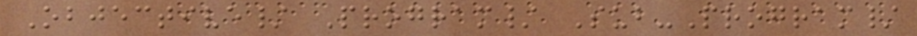Objective/ Program/ Sub-Program/
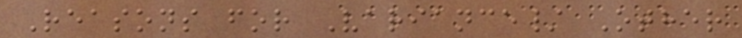Reasons for Variance/ Other
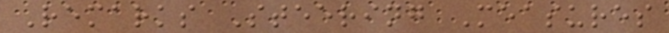Remarks Steering Measures
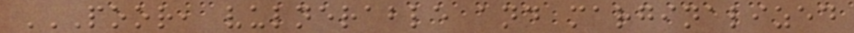POOR, VULNERABLE AND MARGINALIZED
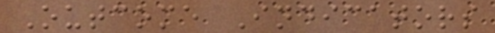Outcome Indicators
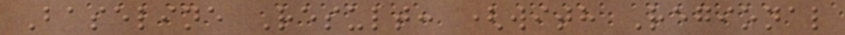Baseline Result: (with Regional
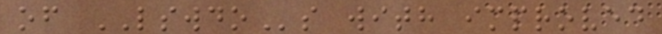of LSWDOs with improved
